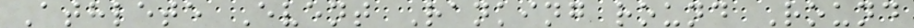Athlete Event Ranking round Round
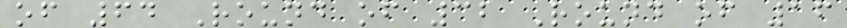of 64 Round of 32 Round of 16
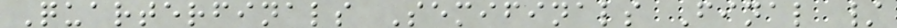Quarterfinals Semifinals Final /
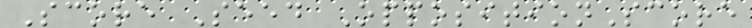Score Seed OppositionScore
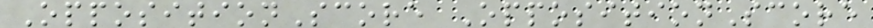OppositionScore OppositionScore
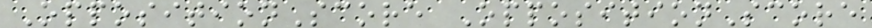OppositionScore OppositionScore
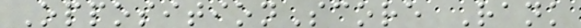OppositionScore Rank
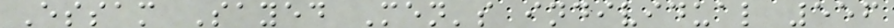Essam Sayed Men's individual 556
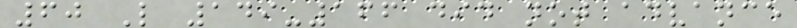60 L 149-166 did not advance
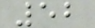52
